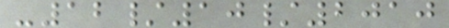-12/10/2010
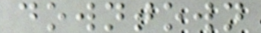downtown
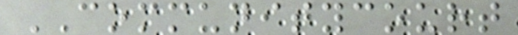COMMUNITYCOURT
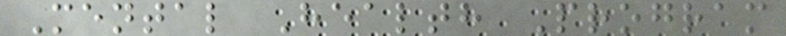Mental Health Program
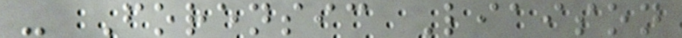- Forensic Liaison
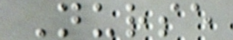Nurse
